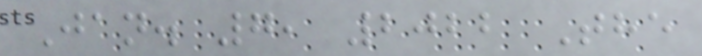Jan. 7, 2022 The
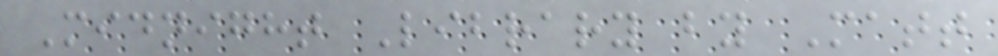Midnight Library by Matt
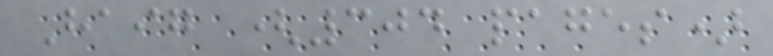Haig (304 pages)
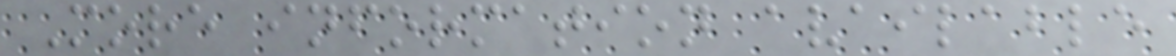More information available
